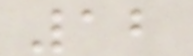12
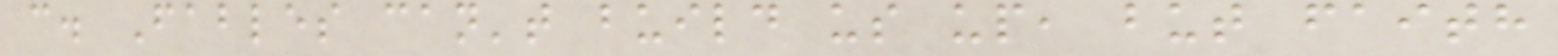c. Fables can't build us up, but faith
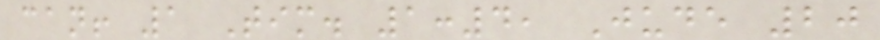can! 1 Tim. 1:4, Jude 20
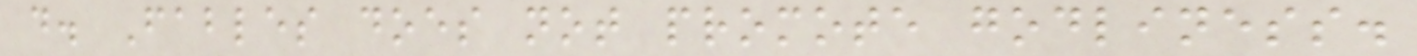d. Fables does not promote godliness.
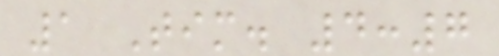1 Tim. 4:7
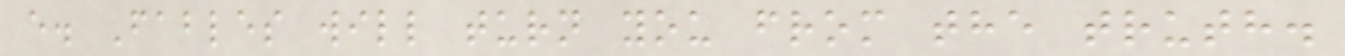e. Fables will turn you from the truth.
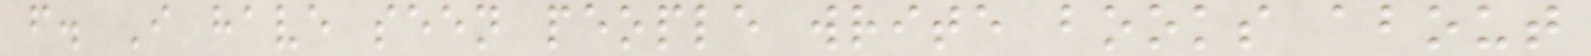f. I have seen people write books about
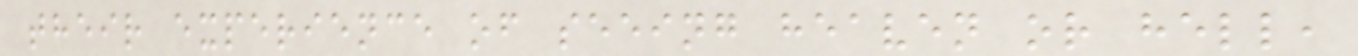their experience of seeing heaven or hell,
